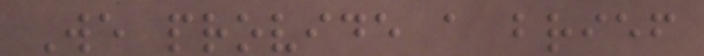We provide a brief
